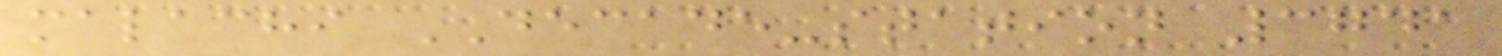malachi DECADE-station 3741
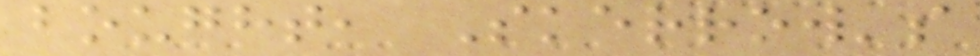bought, Skerrow's
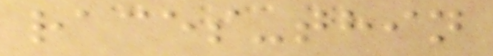races-thin
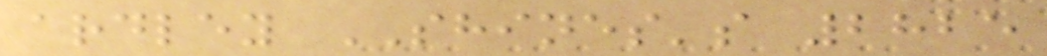ardley SHINES's 2825
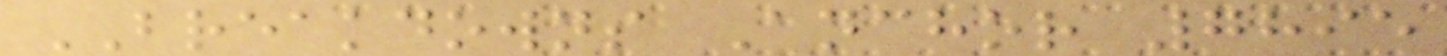BREAKDOWNS Anchor 7895
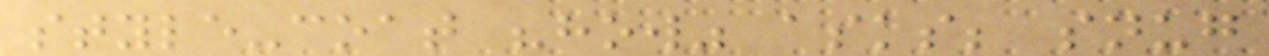style-coat "how" asks; snug
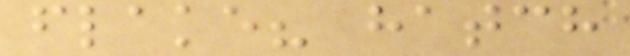flake? hatch
